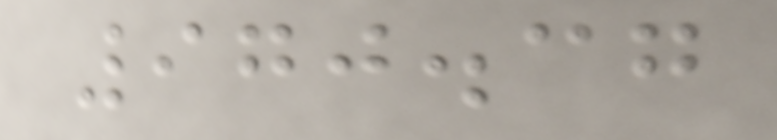970.37
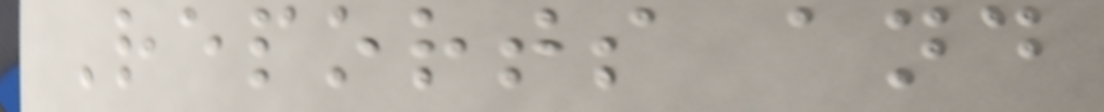Reports and
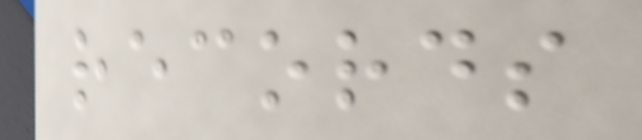records
